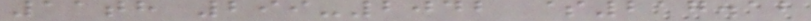11th 299-2042 $217.12
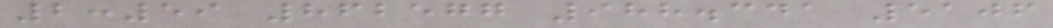2:59 862577 988.341 5106
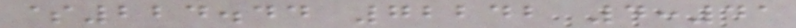$224.44 72242 4:41
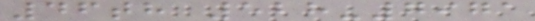46th 528-7971
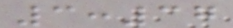3:37
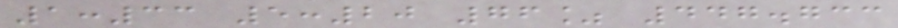1:33 5:20 76% 447.733
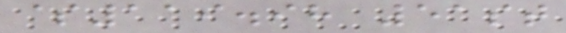$119.98 51st
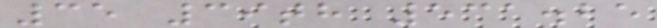35 39th 531.25
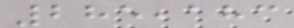285,183
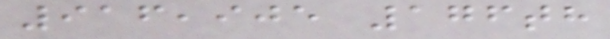916,905 176th
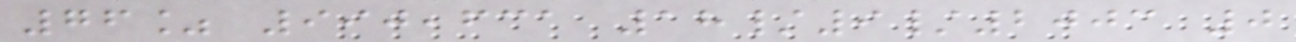76% 990,631 18/9/2003 0
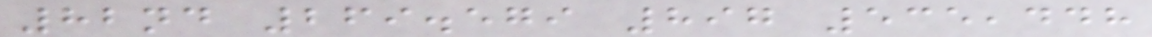82nd 269.579 897 535,448
